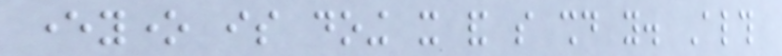everyone is doing it and so should you. Although
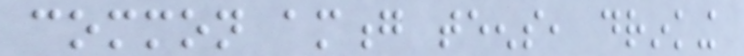common among teens, drinking
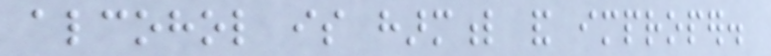alcohol is harmful and improper.
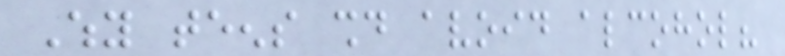Why teens should avoid alcohol?
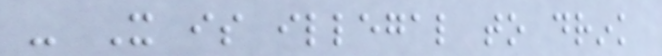- It is illegal to drink
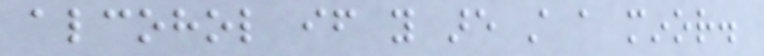alcohol if you are still a minor.
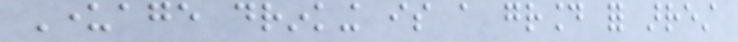Underage drinking is a ground for arrest
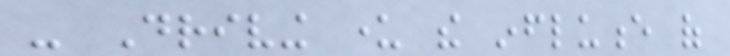- Driving under the influence of
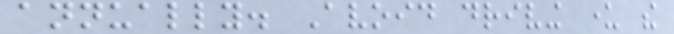annually. Avoid driving under the
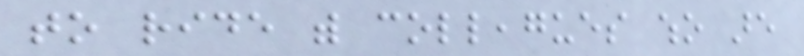to ride with colleagues who are
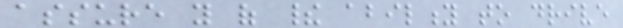assure you of their ability to drive
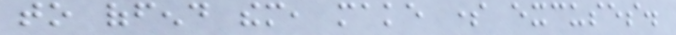to offend them, make some excuses.
